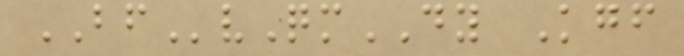BFvQmDY Kgf
